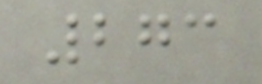273
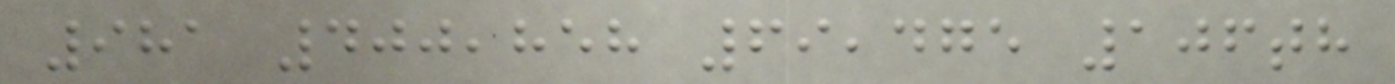981 400,858 69,475 106th
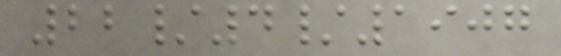22/4/1907
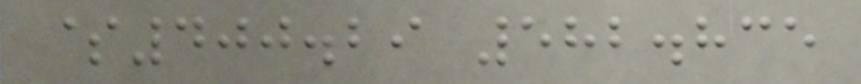$400.29 582.835
